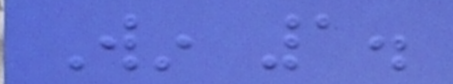Win 1.
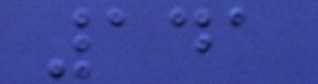141
